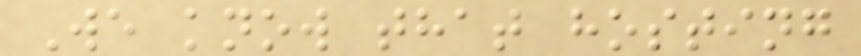We know that hosting
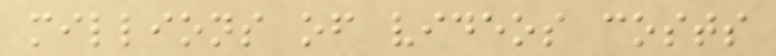millions of videos costs
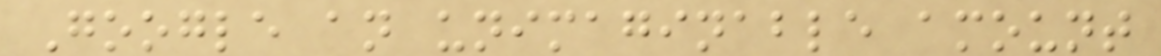Google an unimaginable amount
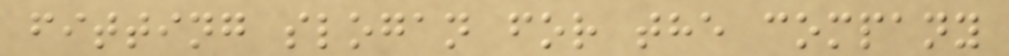fitting slogan for the company
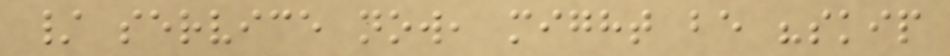/ service now, might be "skip
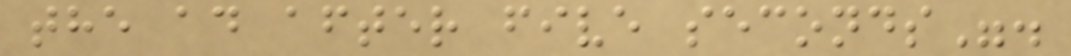the ad after five seconds".
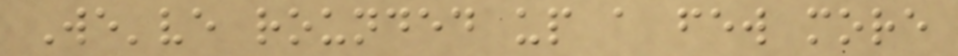We've rounded up a few more
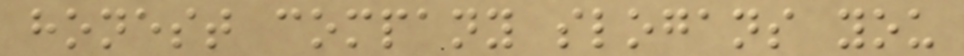honest company slogans you
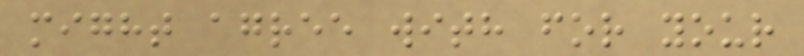might agree with for your
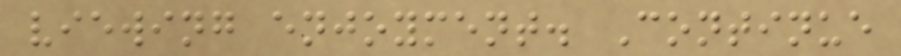viewing enjoyment. Continue
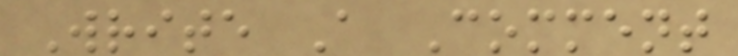Write A Comment
